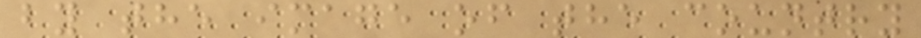by the image of the country
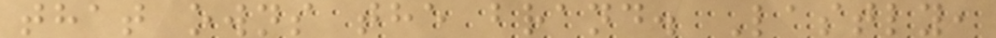that owns the brand. Lastly,
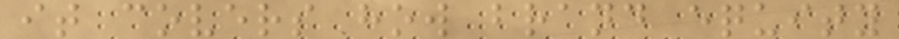it covers how brand equity
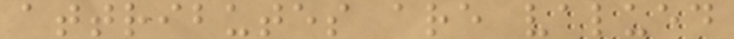attributes are valued
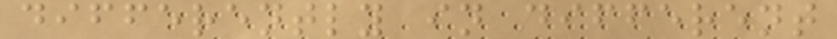differently in different
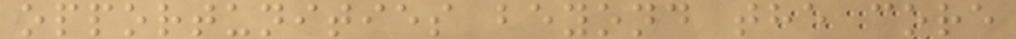opportunities beyond the core
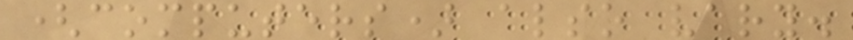(computers) also vary.
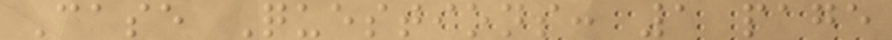Case Questions: 1 page
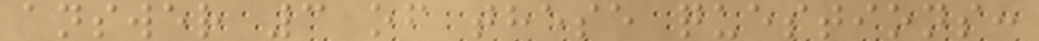answer 3 of these questions:
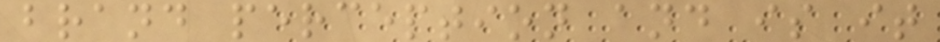brand perception and is it
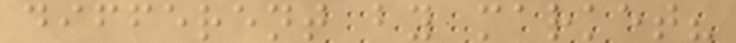different by market?
